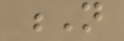N
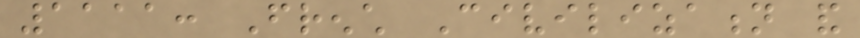1111: French Civilization and
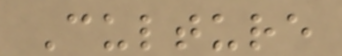Culture
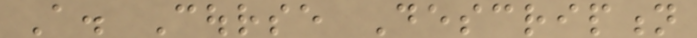A. Course Description
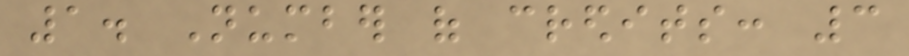1. Number of credits: 3
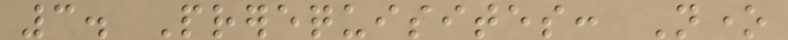3. Prerequisites: None
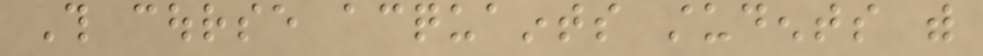This course acquaints students with
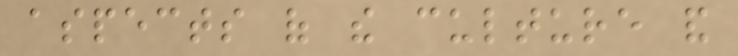aspects of the culture and
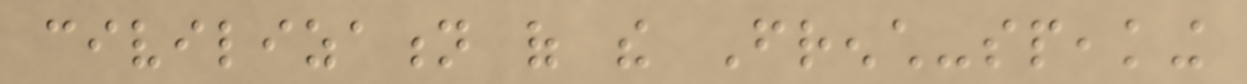civilization of the French-speaking
